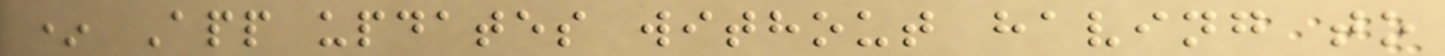* App updates without having to
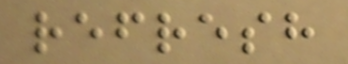refresh
